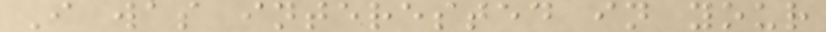I was interested in your
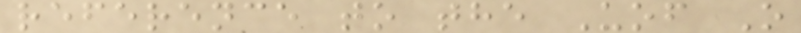reference to the Uof O
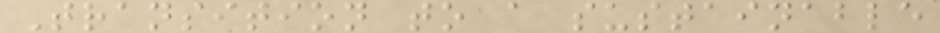Transition to a sustainable
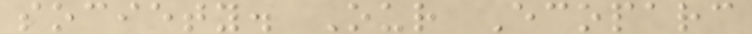society. Our Ecoparc
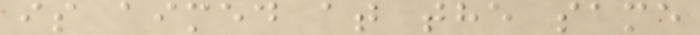is aimed at the same
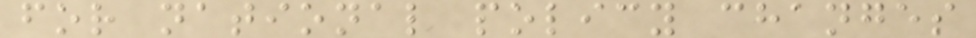for national policy changes
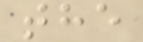the
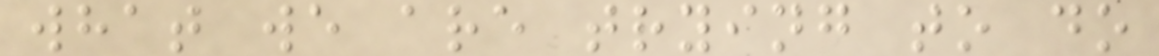what we are trying to do
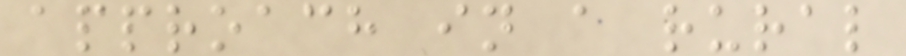approach in a rural
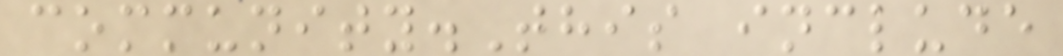community.This include
